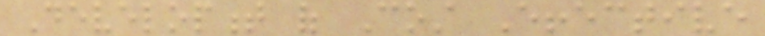Development of Cost Effective
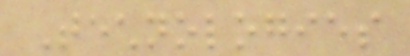Technologies
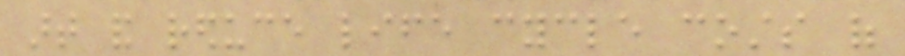art and reduce life cycle costs of
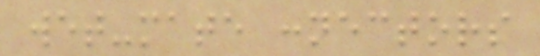wet-mate connectors
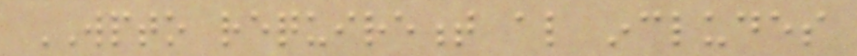WPTO requirement also includes
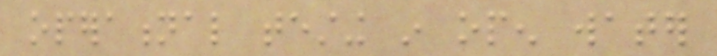operational testing in open water
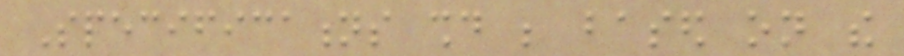Specifications should be based on the
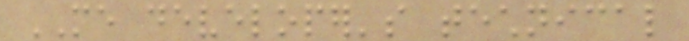ME developer's technical
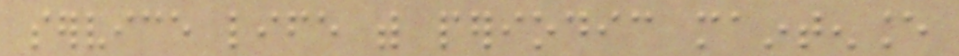service life with periodic maintenance
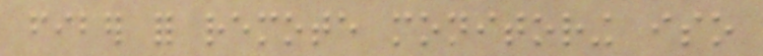fiber for remote monitoring iso
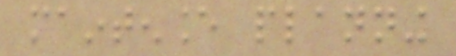maintenance planning
